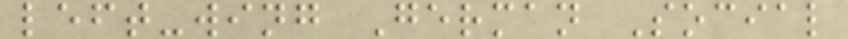left-wing German Social
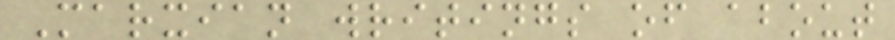Marxian writings of about
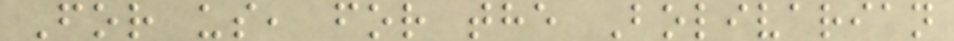For us, for the Bolivarian
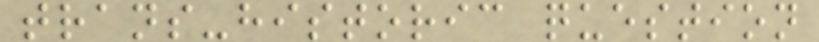trans-historic question
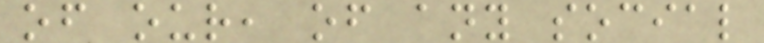of our, of any social
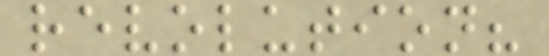revolution?
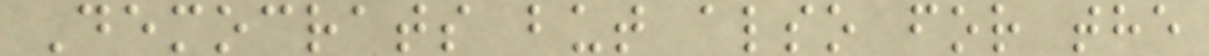Democrats but also for the
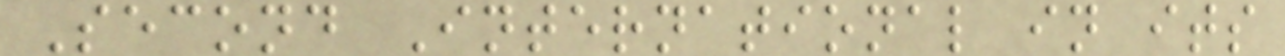Second International in its
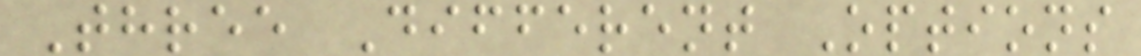Three Different Options
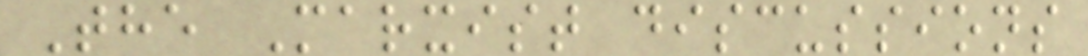The Marxist discussions
